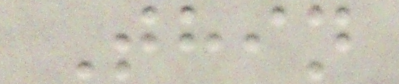Thin
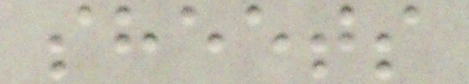sheets
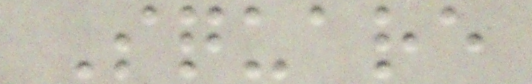Square
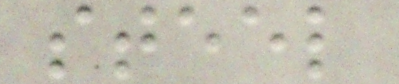steel
